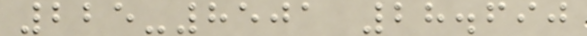225-8501 28.690
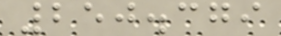250.379
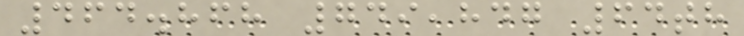464.868 749,847 64th
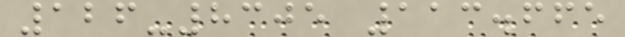126-8305 113.665
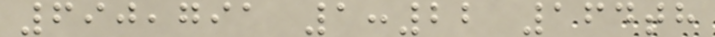690,791 1:22 164th
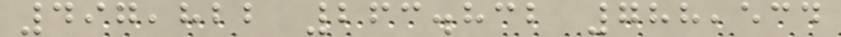497,822 263.832 788,534
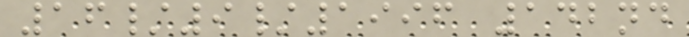16/9/1996 142nd
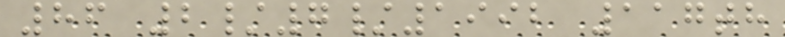86 2/7/1992 117th
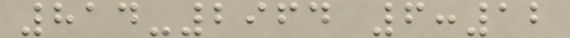814-2964 6:12
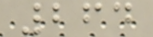264
